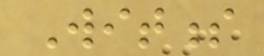Witness
